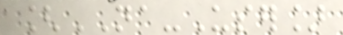[NA-User]
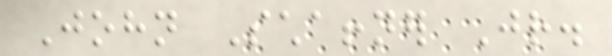John Schaffner Jr.
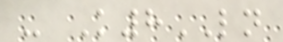- K8LN
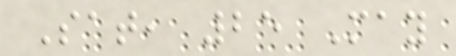Sat, 25 May
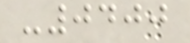-0400
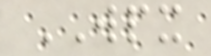WPX
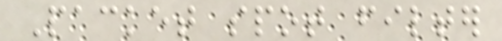Packet spot filter
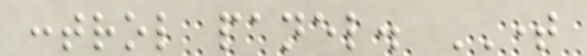control panel. TIME
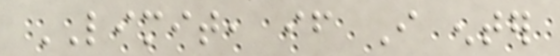LIMIT, if I enter
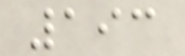193
